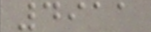4911
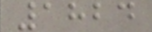1824
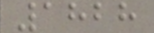1828
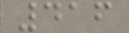416
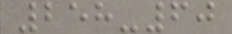258-60
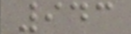943
